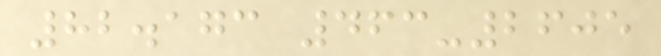82.173 463-2605
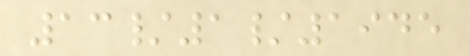13/1/1945
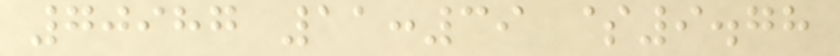70987 11:39 $9.78
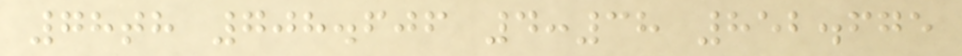78th 708.606 4:38 852.675
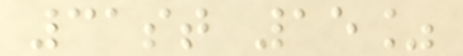31st 15%
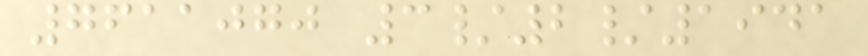7611070 3/2/1941
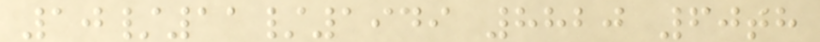10/11/1949 8820 60th
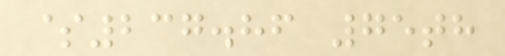$237.86 75th
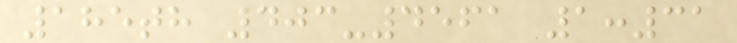185th 403-4561 1:31
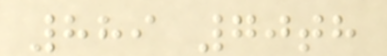889 70th
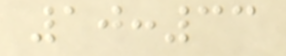10:33
